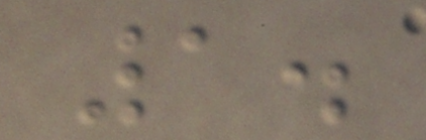1.
